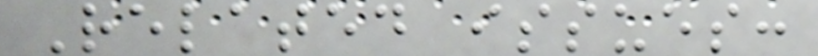Related issues:
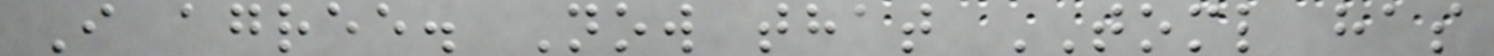I agree. Now that TOML has
